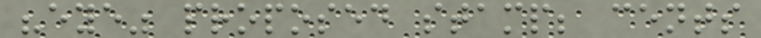"eye" proposed stamp; cents
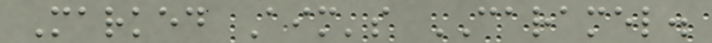Marked Aim's CARAMEL.
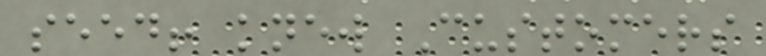seed! knew Customers
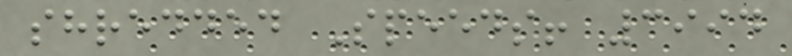shredded Speeds! 3994
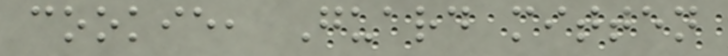cookie, Guard mitten
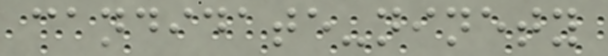candidate-ninety
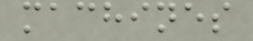machines
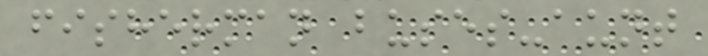fisherman buses-aunt
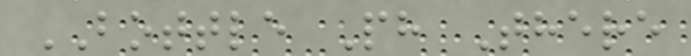BOTTLE Ph There
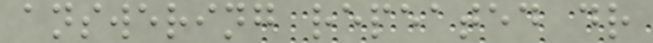answering repeated dr
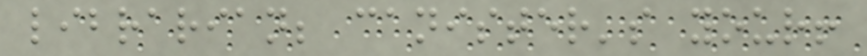librarian; canister's your!
